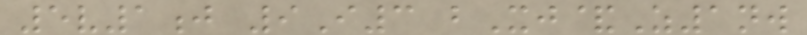5v1j 9I3 bXj&Z1nw
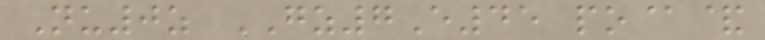Nu0z GZ7E45 po@&
